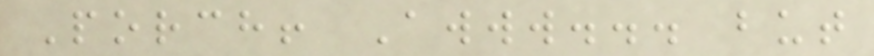Porch! Awww... but
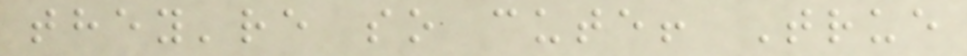they're so cute! True
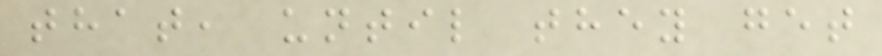that, until they get
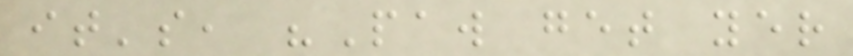it's, "Paw get yer
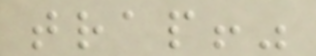trap!"
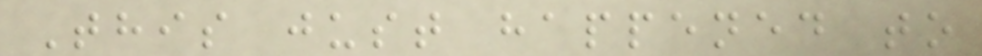This just happened to
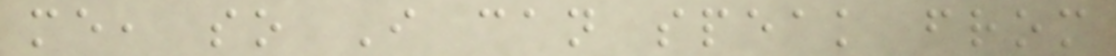me, so I can speak from
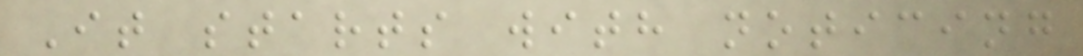It starts with noticing
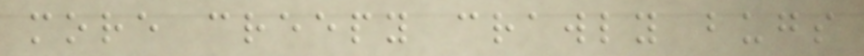more creepy crawly bugs
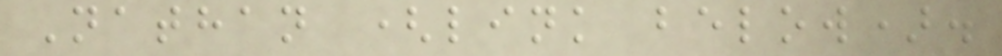Nathan (link below).
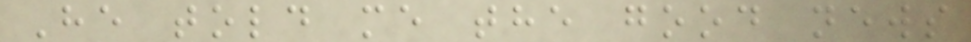He told me the good news
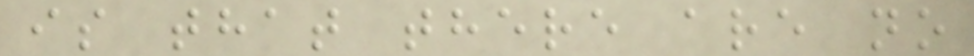is that there are no
